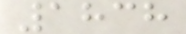1838
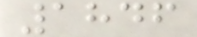1846
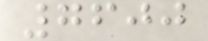7600
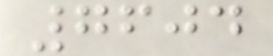7604
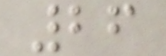26
